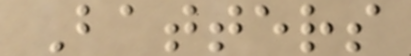Batters
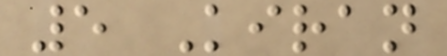5 Kiran
